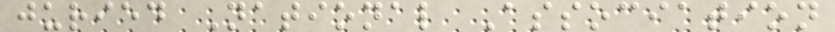juried National Association
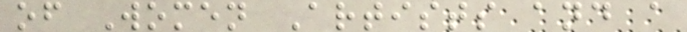of Women Artists and a
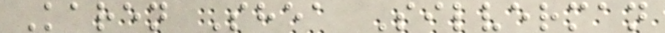Karen Shea Silverman
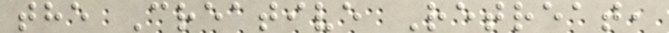the Creative Retreat,
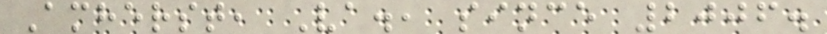Amherst, Va., since 2006.
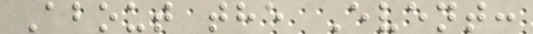About the Event:
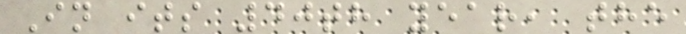In its 40th year, the
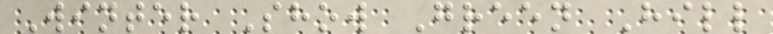Winter Show Green Hill
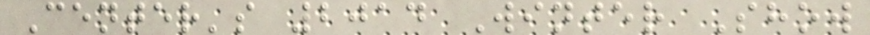Center's 2014 Winter Show
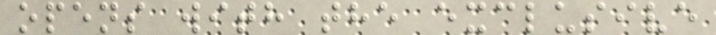opens with the exclusive
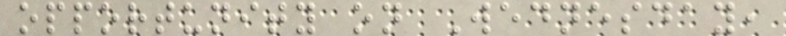opportunity on Wednesday,
